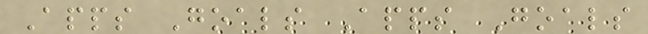Apps Goals Apps Goals
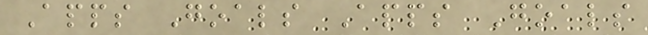Apps Goals Apps Goals
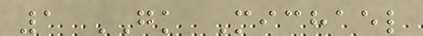1 GK Michael
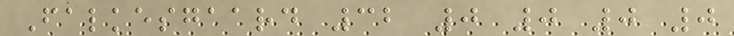Falkesgaard 32 0 0 0 0
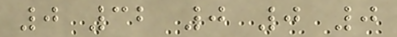0 32 0 0 0
